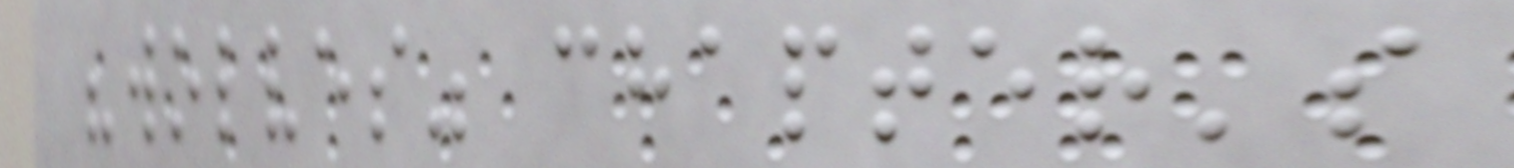"wolves" chapter's
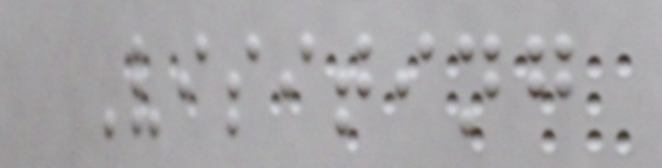Visiting
